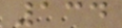134
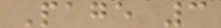Page 3
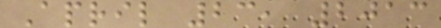April 23, 2013
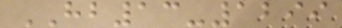HB13-1299
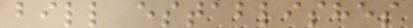bill establishes
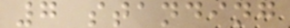7 standing
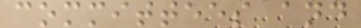committees and
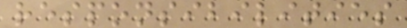responsibilities
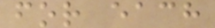for each
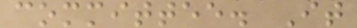committee. It
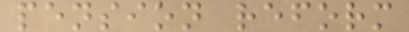pension reform
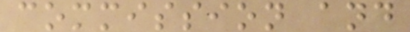commission and
